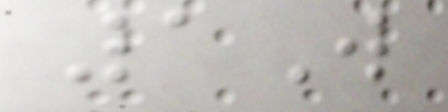1W
